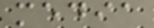media
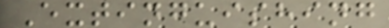Extinguishing
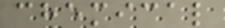chemical
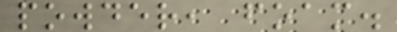powder, foam.
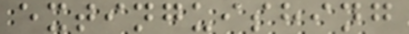extinguishing
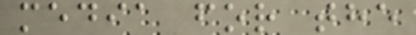media for the
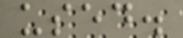used.
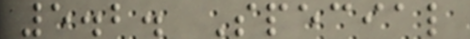5.2. Special
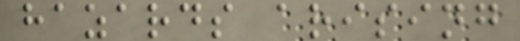hazards arising
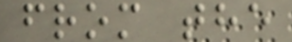from the
